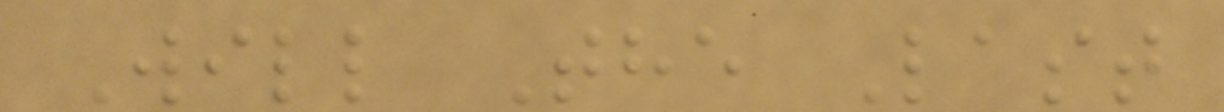Will The Last
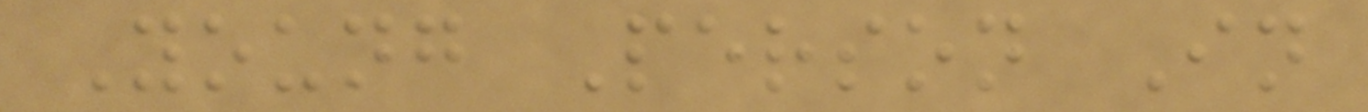Young Person In
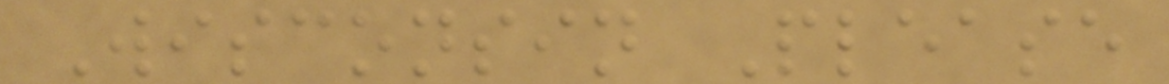Wisconsin Please
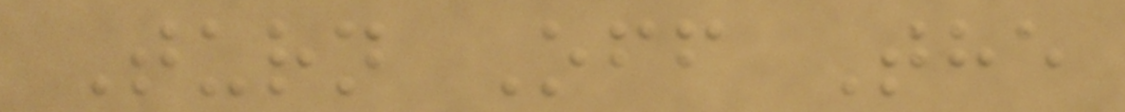Turn Off The
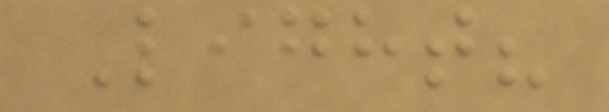Light?
